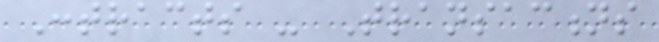Contracts - Transactions
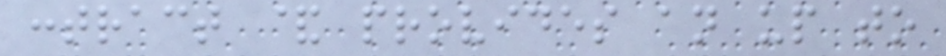contract & provides an up to
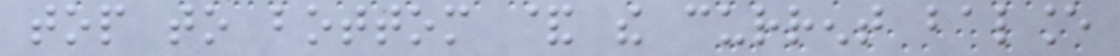top to bottom & the current balance
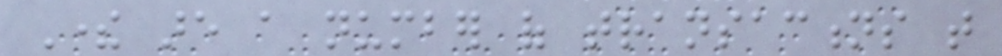There are a number of transactions that
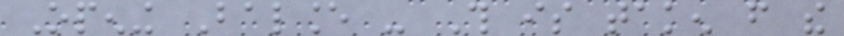Opening Balance - This is taken from the
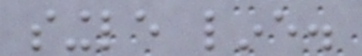single line.
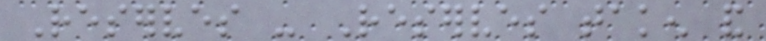Reserves - Reserves taken and
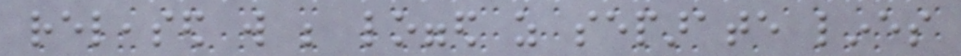released will be logged as separate lines
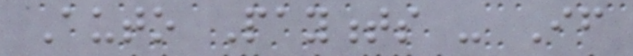Auto Payments - If
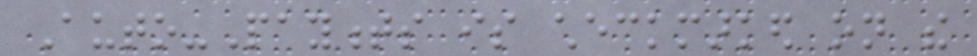Auto-Payments is checkmarked on the
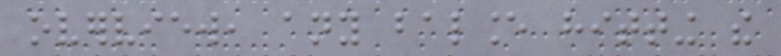overview, any balance hitting the
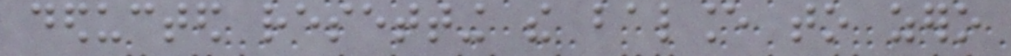deducted resetting the balance to zero
